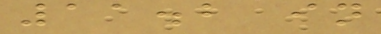11.2 in
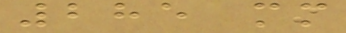285 mm
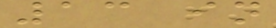13 in
